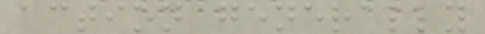action generally
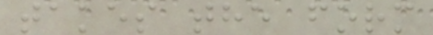takes the form
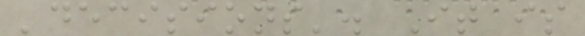'decisions'. It is
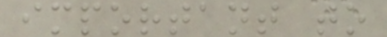important to
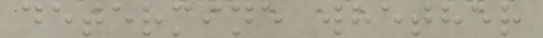determine whether
